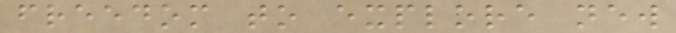freedom to explore new
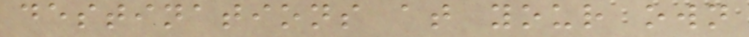destinations at your own
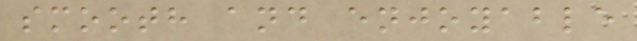smooth and enjoyable
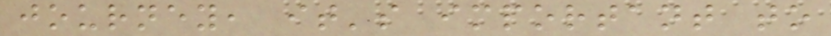journey, it's important to
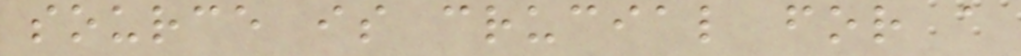source is crucial for a
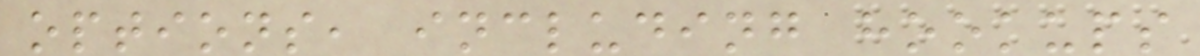options, including hookups
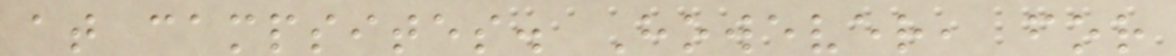at campsites. However, for
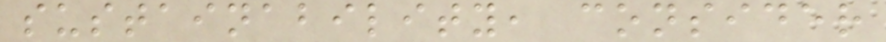sustainability, consider
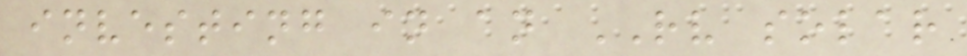investing in an RV solar
